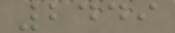2449
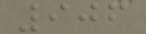906
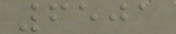6501
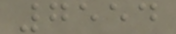7554
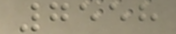7558
